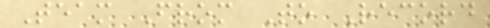Team From To Record
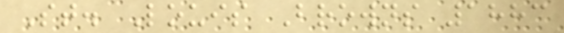St. Louis Browns 1883
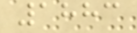1883
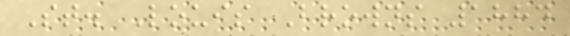St. Louis Browns 1884
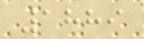1889
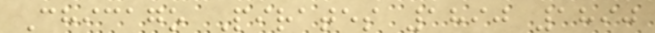Chicago Pirates 1890 1890
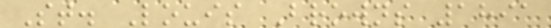St. Louis Browns 1891
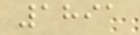1891
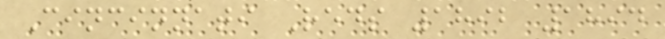Cincinnati Reds 1892 1894
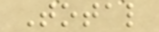Total
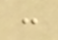:
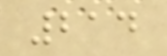214
